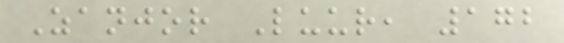Zanjor Luur, 172
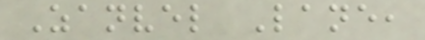Zanvel Lane,
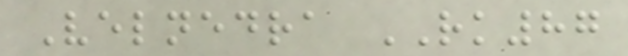Velnedra RK87
